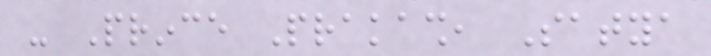- Prince Prakash, Satya
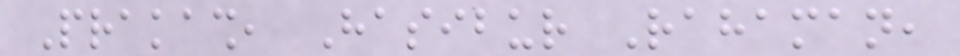Prakash, Hasibur Rahaman,
